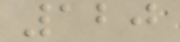120
